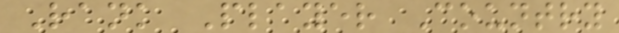Rank Player Country
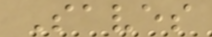Saves
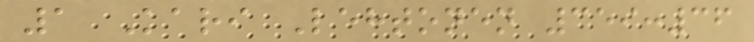1 Kari Lehtonen 359:36
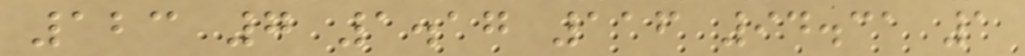123 7 1.17 116 94.31 1
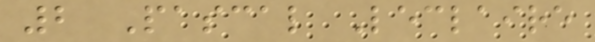2 Pascal Leclaire
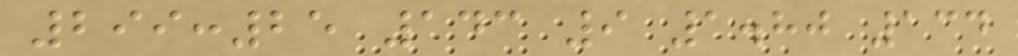299:25 143 9 1.80 134
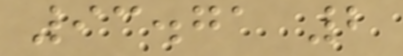93.71 2
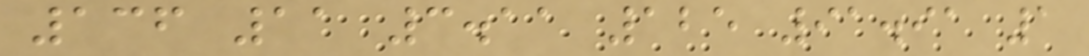136 11 3.11 125 91.91 1
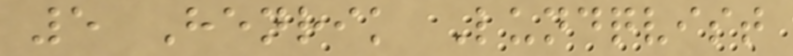5 Henrik Lundqvist
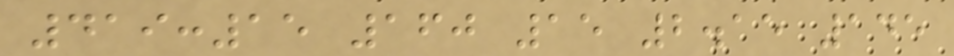419:15 160 15 2.15 145
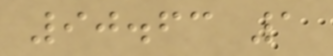90.63 1
